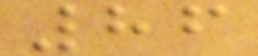86
